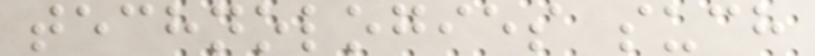technologies such
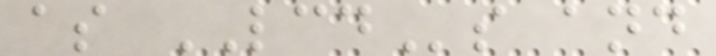as LCDs and
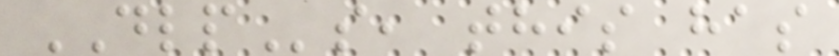DLPs, this has
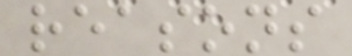reasons
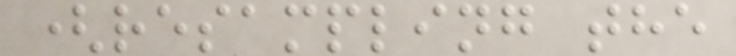(resampling the
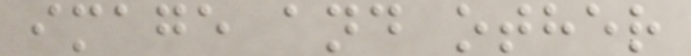image and other
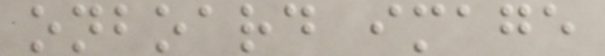onboard image
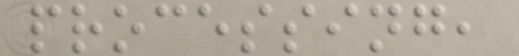processing,
